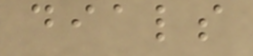dials
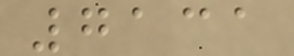7131
